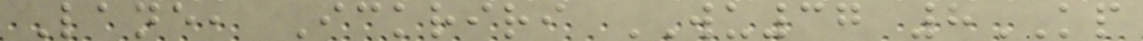Lane, Ickriri WU37 8KP
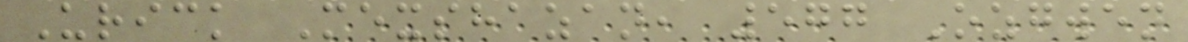Urick Mexshazan, 577 Ozgwen
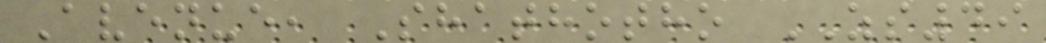Avenue, Shathotho ZS49
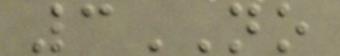3NO
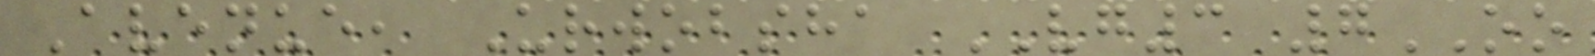Avenue, Urwobsha VG3 7OO
